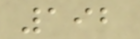192
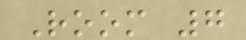Room 7
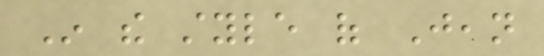In the style of Jean
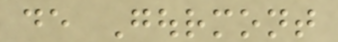de Gourmont
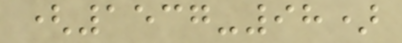(1537-98)
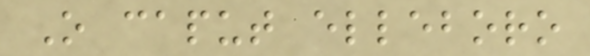O caput elleboro
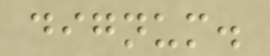dignum.
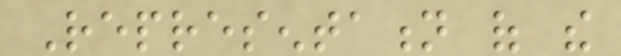Representation of the
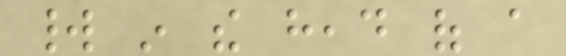world in the head of a
